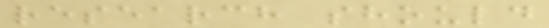research should
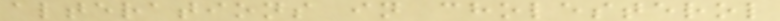alterations in cholesterol
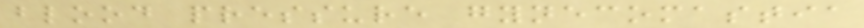blood pressure gynecomastia
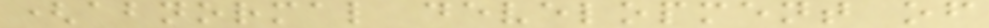(abnormal development of
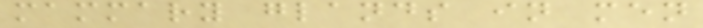mammary glands in men
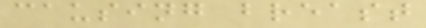causing breast
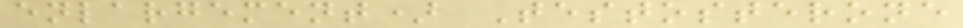enlargement) Testosterone
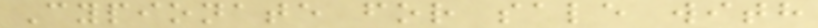Cypionate for sale with
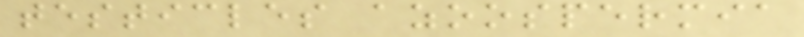testicles azoospermia
